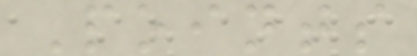Points
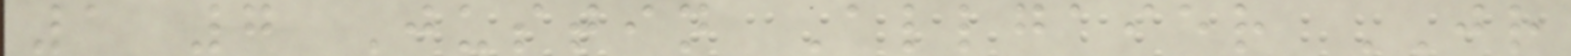1 7 Justin Allgaier JR
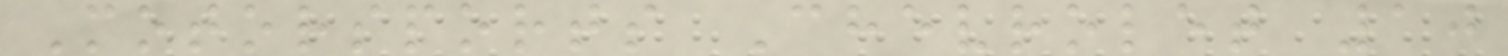Motorsports Chevrolet 10
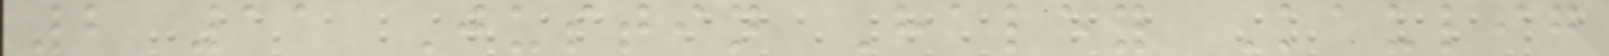2 11 Justin Haley Kaulig
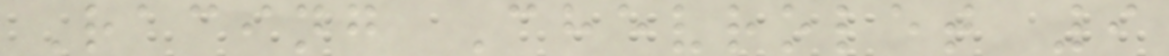Racing Chevrolet 9
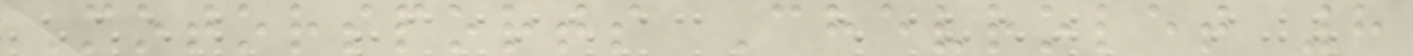Motorsports Chevrolet 8
